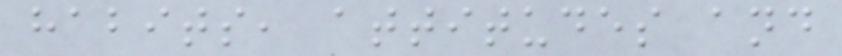habits, attitudes and
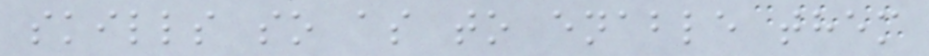skills so as to enable them
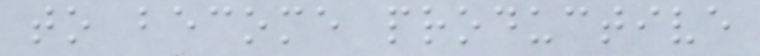to become productive
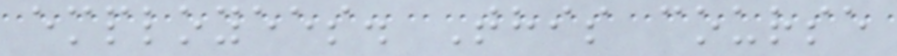employees. This course
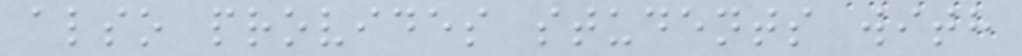also provides students with
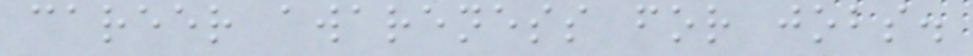career awareness for jobs.
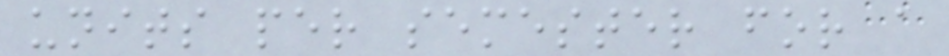units per semester for a
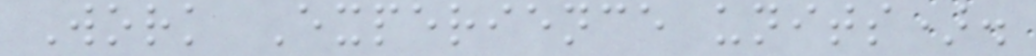Work Experience units).
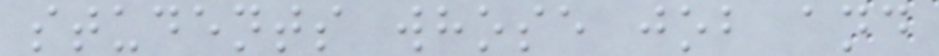students whose job and
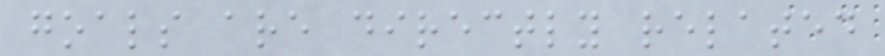goals are directly related
